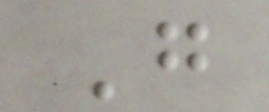G
